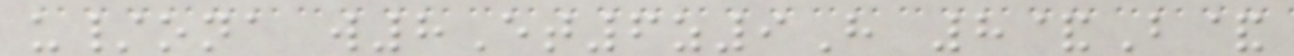u/ona w8Et6z9H 8&B&
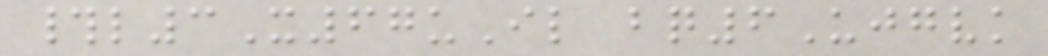#l3X67uIl bq6Ujgvk
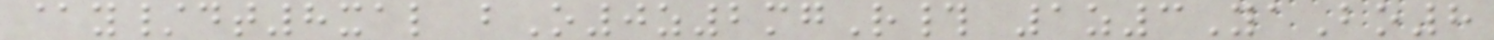@y/dt8xal bO0z2mgR# 1z3YaBo8
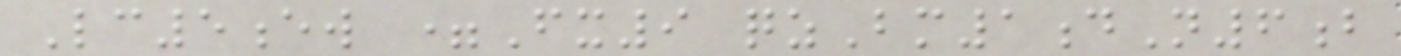Lc5ew =Fx9 qzBm1dN6b
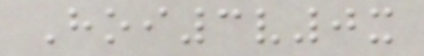Hoi3v0x
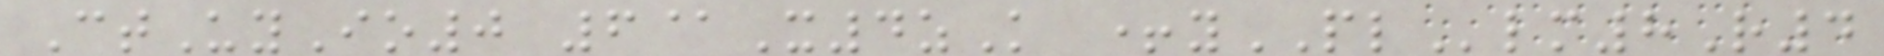CtUyIo0 6@X4zK +yPLlm8R4
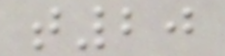t20
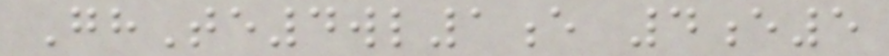GhTe4wl1e 4e5
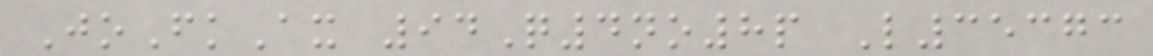JoFkAx 94Q4no8p L35373
